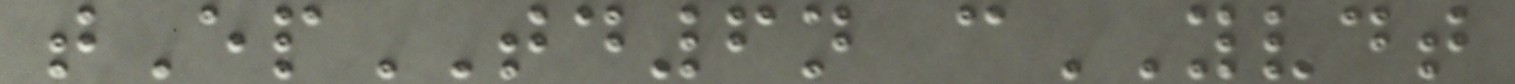tEpTD6n cYVDT
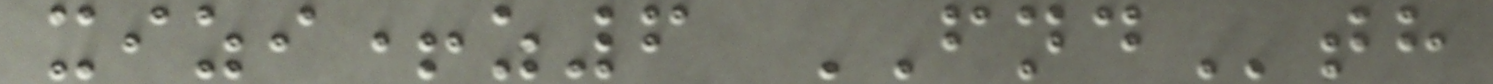xizi+z6 FNDth
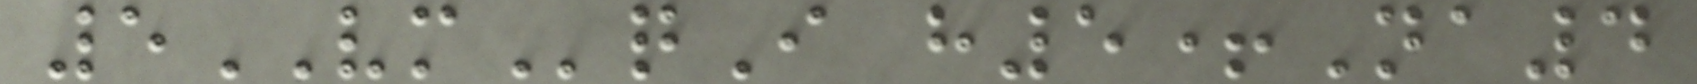5VMqI h5+Na4
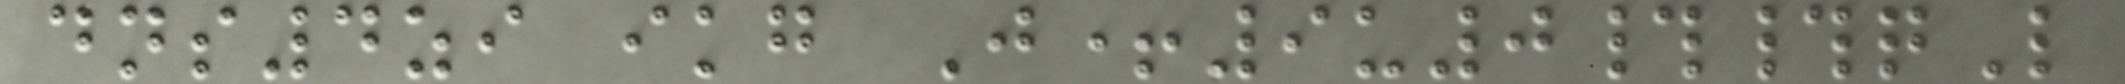dns4zi ikg J+9u0##qL
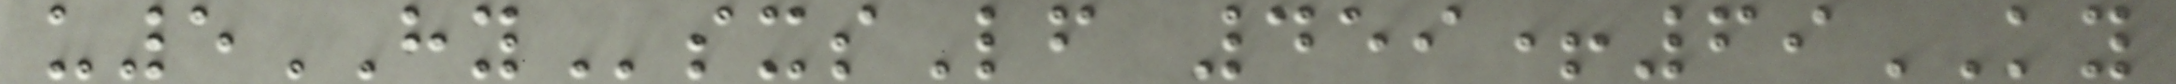u5HYsxsLf 459+69KY
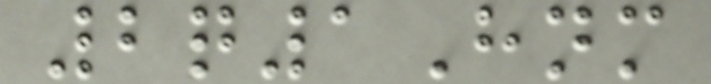2q1Hnm
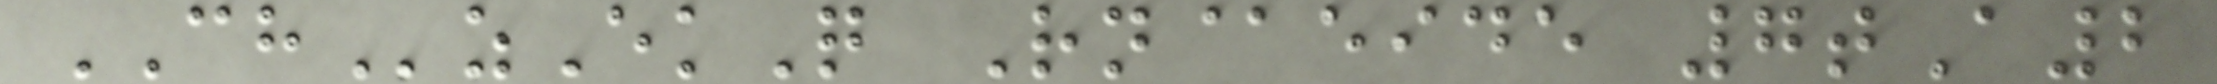CHzEkQ Rn@eide 7tA2
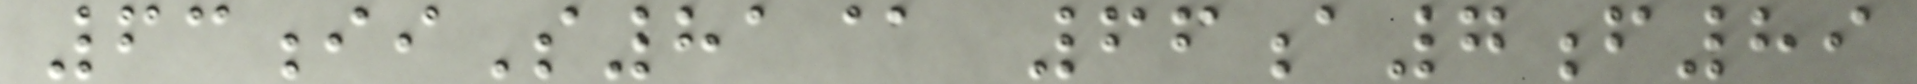63iiS81@ 66a7f89
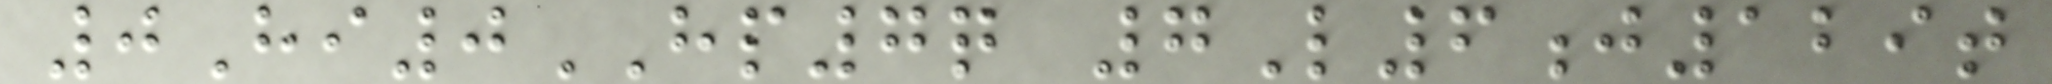0Hi0HP7q 7L6j129t
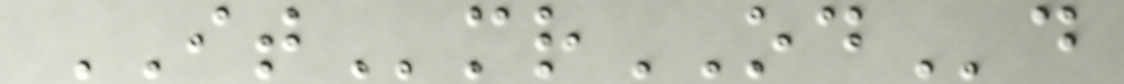ITmrODd
